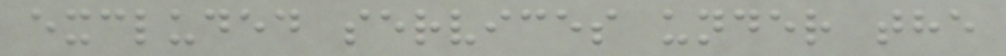excluded services under the
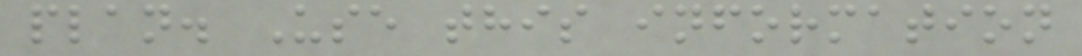plan. Use this information
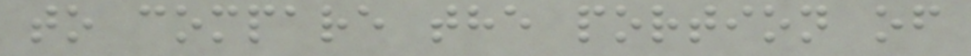to compare the portion of
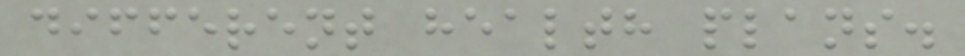different health plans.
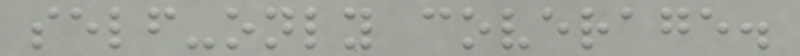self-only coverage.
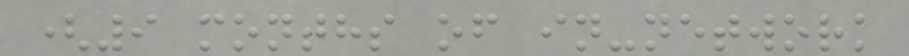(9 months of in-network
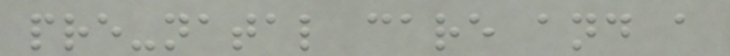pre-natal care and a
